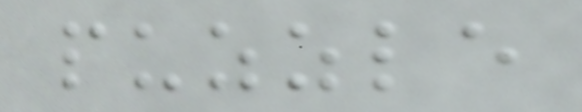puzzle
